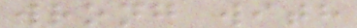wrong with
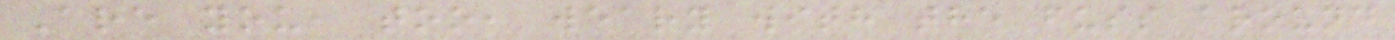Are you, too, weary with the fuss around
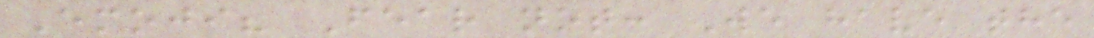Emoji? Fear not: We have the
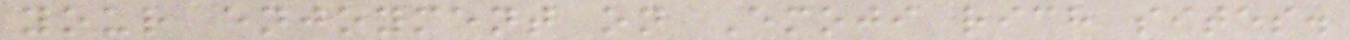your enjoyment on Emoji rich sites.
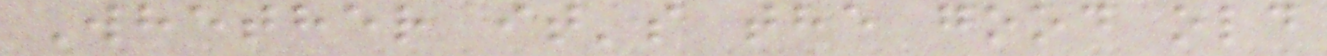Whether it's the good old
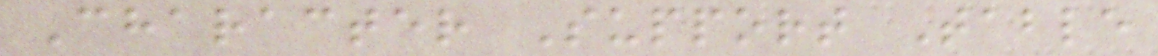Character Support Table
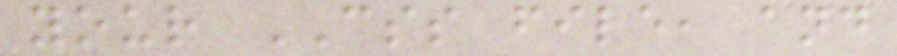your CSS file, and
